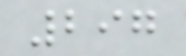297
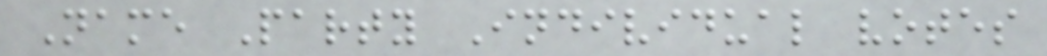Name Party Individual votes
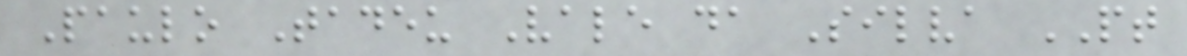Paulo Tadeu Vale da Silva PT
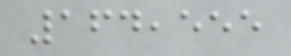164,555
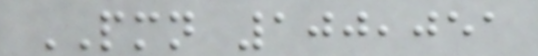PMN 100,051
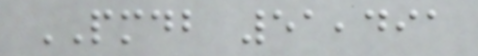PMDB 51,491
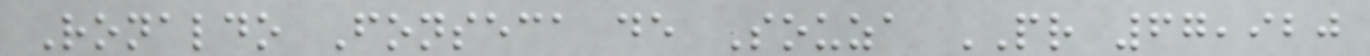Ronaldo Fonseca de Souza PR 67,920
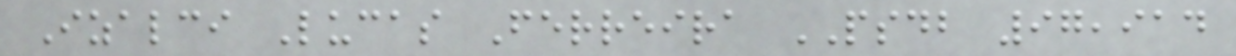Izalci Lucas Ferreira PSDB 97,914
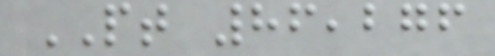PT 86,276
